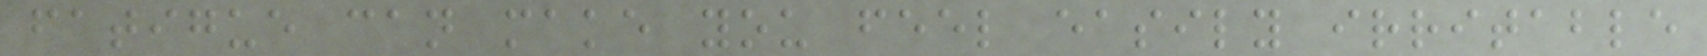fatigue can make you feel easily irritable
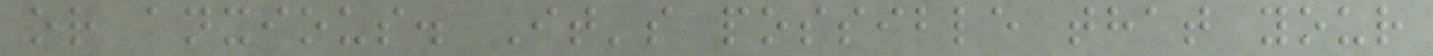or anxious. It's possible that your
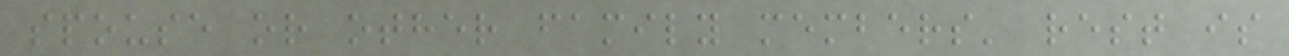spouse or other family members' rest is
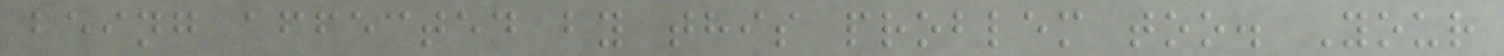being affected by this problem too. Your
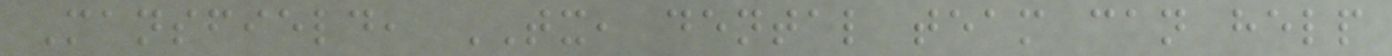Mansfield, TX, dental team can help
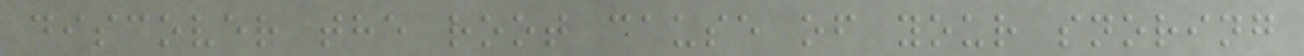discover the root cause of your snoring
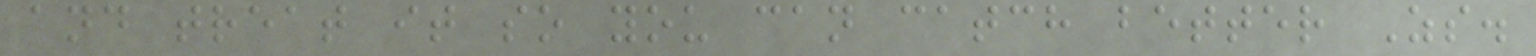and treat it so you can catch better Zs.
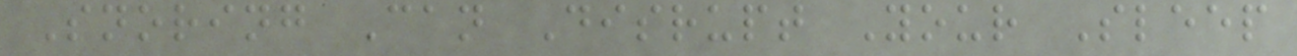Snoring Can Disrupt Your Sleep
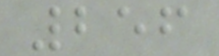256
